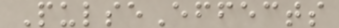PulseEffects
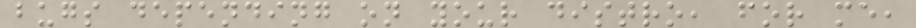bugs depending on your distro, for me,
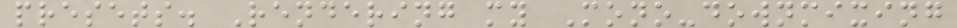presets. Rendering my Mono-downmixing
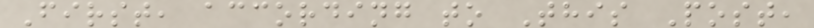First, according to This Post,
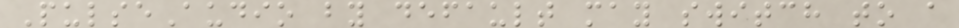PulseAudio by default may switch to a
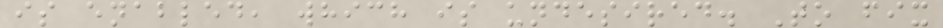is enabled, which is undesired. To fix
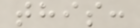this:
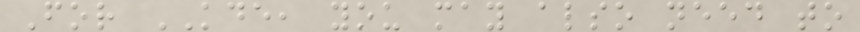For KDE, you may also need to
